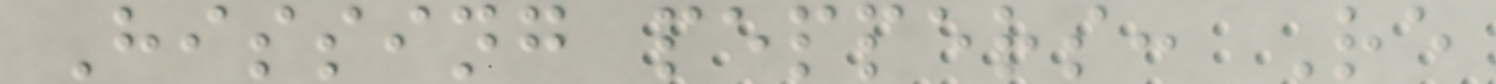Hissing peppers: Re
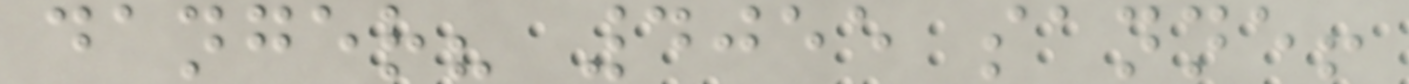danger? 4055 sanne!
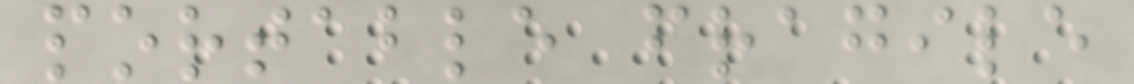portable fragile
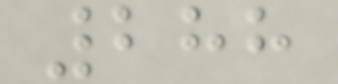288
